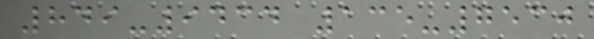849-9434 135-7530
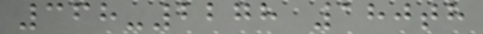368-2278 180th
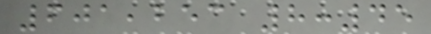601,253 8:45
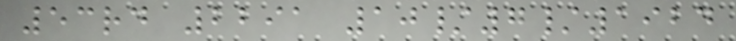53rd 2291 10/7/1924
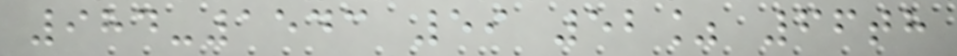984-1543 59 52% 66th
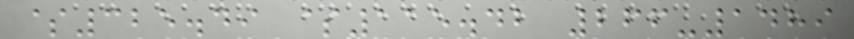$325.49 $115.42 266-1489
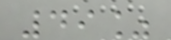49%
